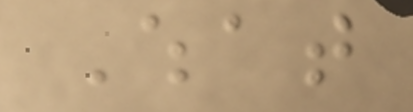What
